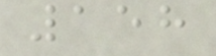158
